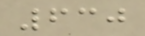630
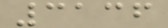3136
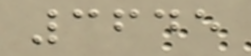3645
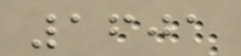1601
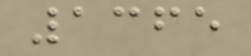1365
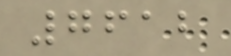7612
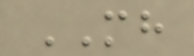MH
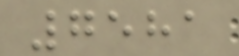7581
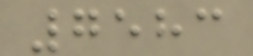7583
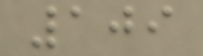109
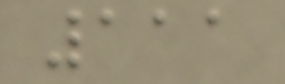111
